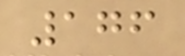176
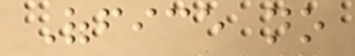Office no
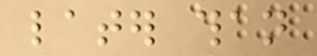later than
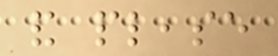and please
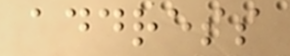address
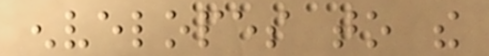envelopes to the
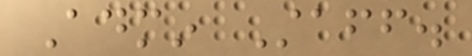Admin Staff.
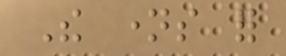The names for
